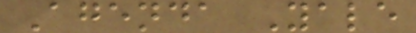Agenda Yale
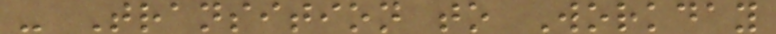- Transition to Workday
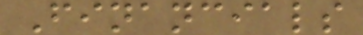Financials
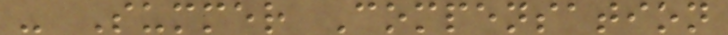- Summer Compensation
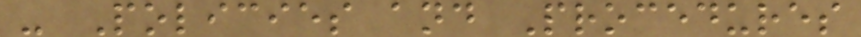- Policies and Procedures
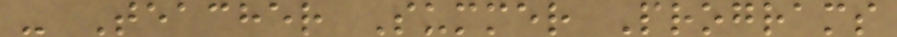- Teacher Summer Programs
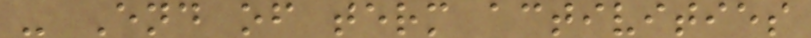- End of term activities
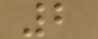2
